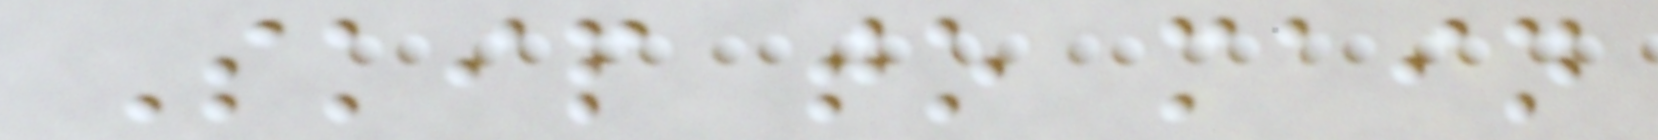Skip to main
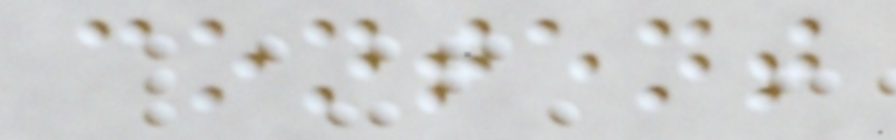content
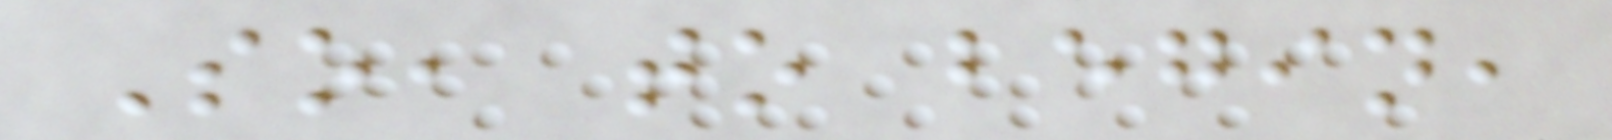So, to begin,
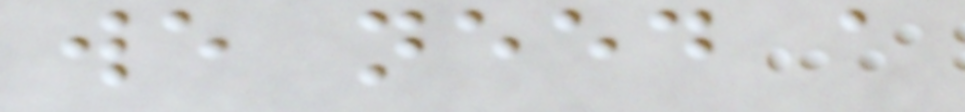we need a
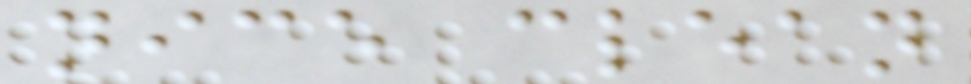nice clean
